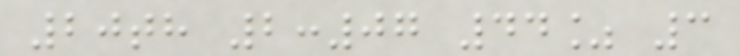20th 2:07 44% 3
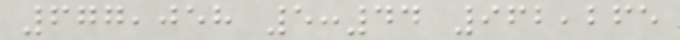677,058 5:44 962,265
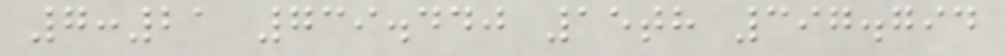7:21 739.440 15th 397.794
